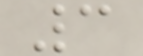3
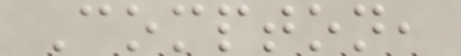Compton,
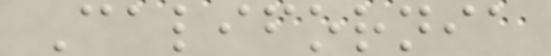California
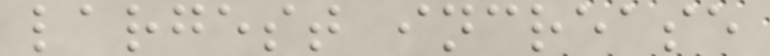largest increase
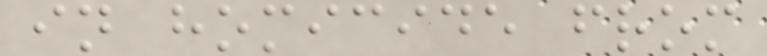in homicide from
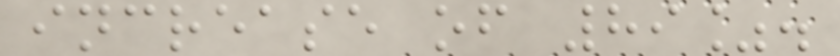increase of 89%.
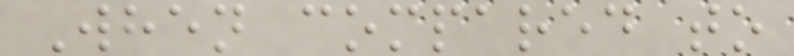When compared to
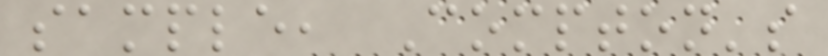sample, Compton's
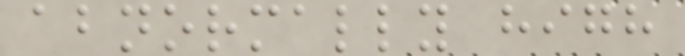abnormally high
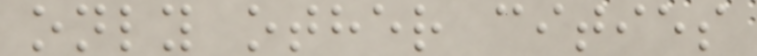only other cities
